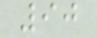90
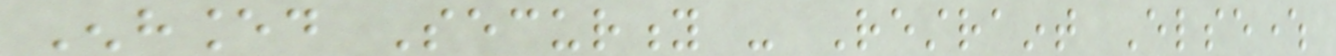Enhanced Security - Restraint Elsewhere
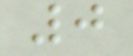0
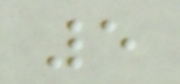5
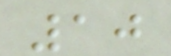10
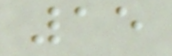15
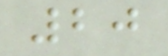20
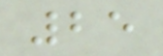25
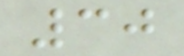30
